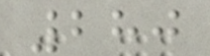280
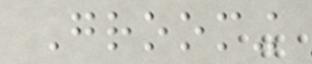Grooming
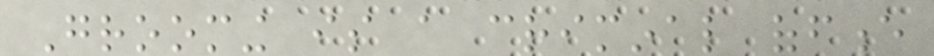Grooming is a criminal offence
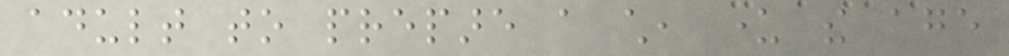adult to prepare a child, under the age
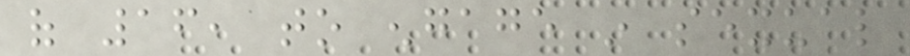of 16, to engage in sexual
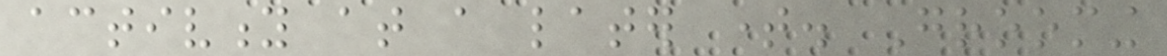activity at a later time. Grooming
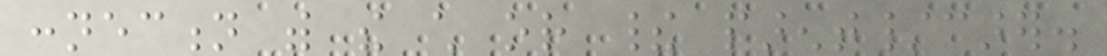connection with the child or their parent/carer.
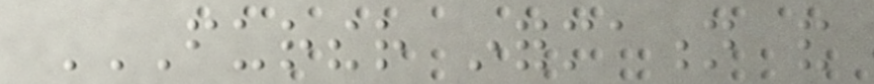FURTHER INFORMATION AND
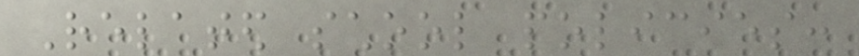Related school policies:
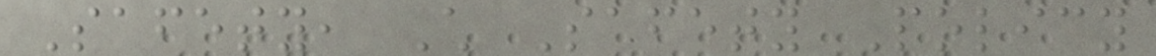Safety, Child Safety Policy
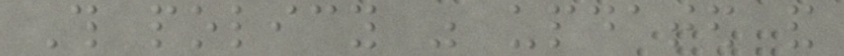This policy was updated and
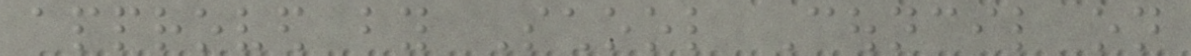approved by School Council on
